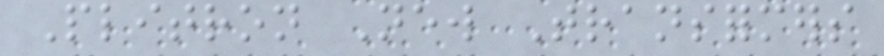Plitron New Transformers
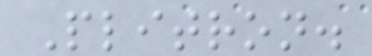Plitron.
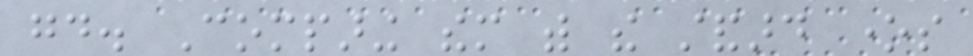good. Comparing them with the standard ones
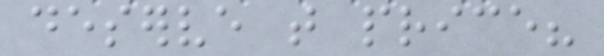deserve that price?
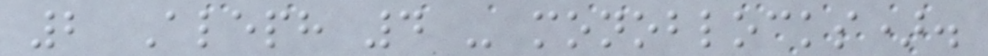2 Aleph 4 - monoblocks).
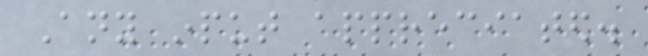Any input appreciated.
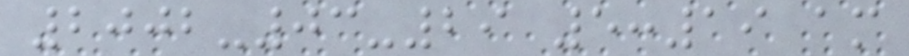2002-03-29 5:19 am
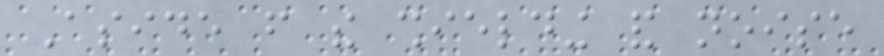Aside from the shielding and noise
